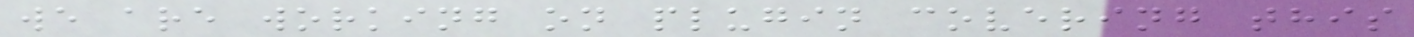we are working on plugin covering this
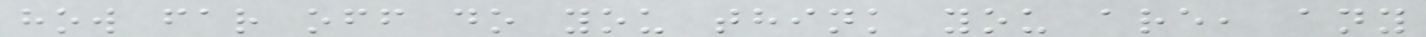how far off do you think you are, any
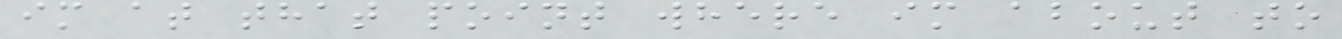im at that point where im about to
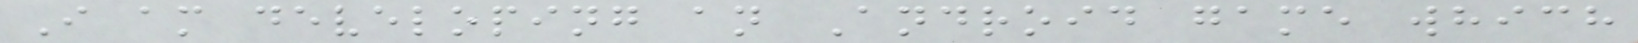I am developing an Android game which
